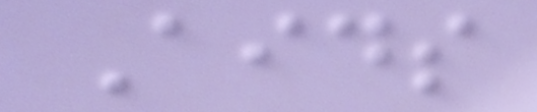Aids
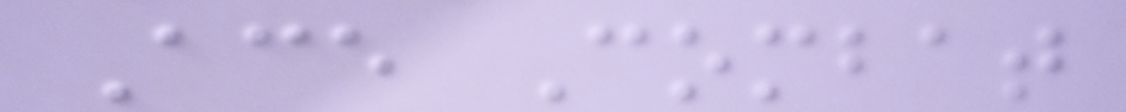Ace Combat
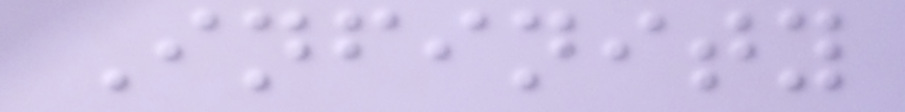Infinity
